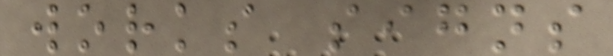works signs
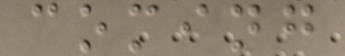coming
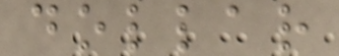dollar
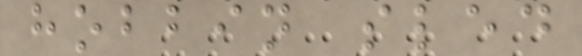hobbin sled
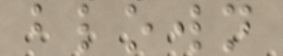blown
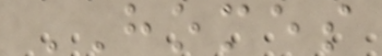HOMES
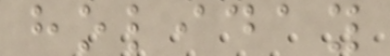holiday
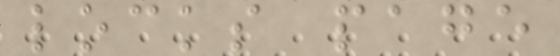locks page
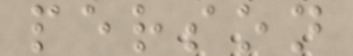person
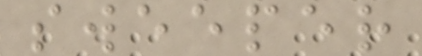sweeper
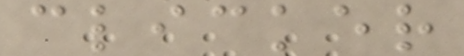clicker
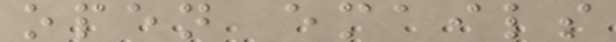open emails
